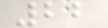22
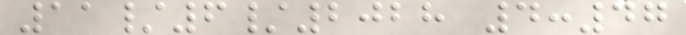11/6/2028 4:47
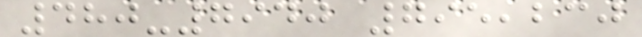480-7940 795,230
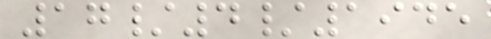17/4/1945
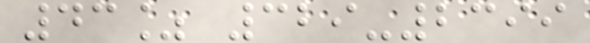43% 329-2399
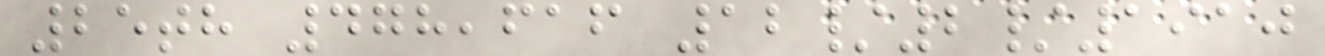25th 478,616 12/2/1910
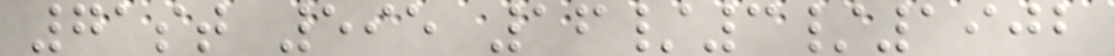71st 595 16/3/1902
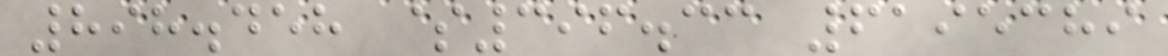898.458 $396.33 6195389
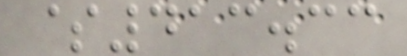$413.33
